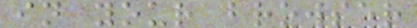in your browser
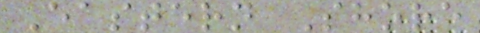Eastern Shore
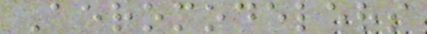Aeromodelers
